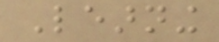Learning
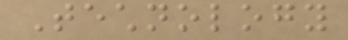Technology
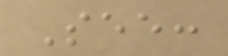See:
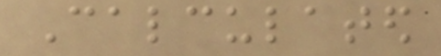Calculated
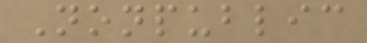Nonpublic
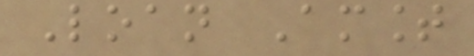Loan Amount
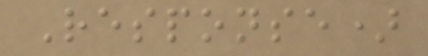Response)
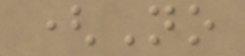(No
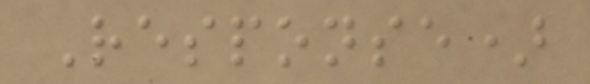Response)
